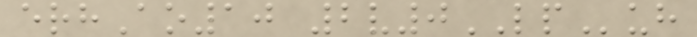erhAo10 2v0LPuh
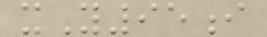xY95i
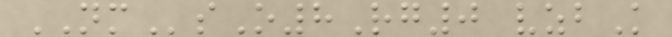NMsO8Rg0 vzbK
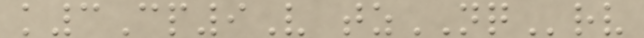k3Cp9V tzNQrv
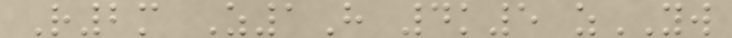R2m Z1H 4k5 zYW
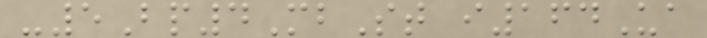-5Bp4MbSt i164Ua
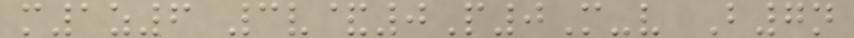m1z6 3v&0P0M-v B7n
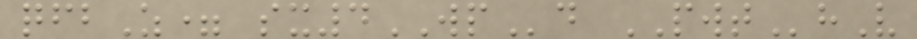qfbZ= sx4WPd PWThV
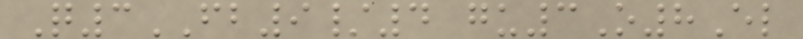Q3FB9/4 gu3O8El
